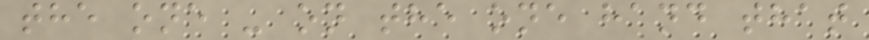the one - on the one hand that
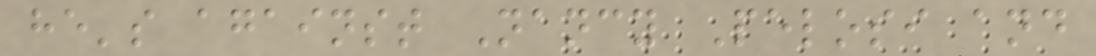he's against Nancy Pelosi and
